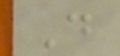D
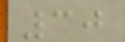30
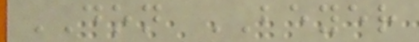DON BEYER
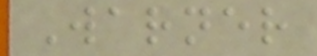Warner
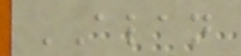ALAN
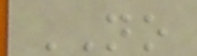NO
